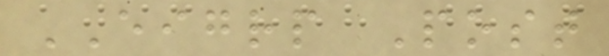EIGRP Post
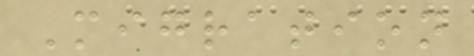Migration
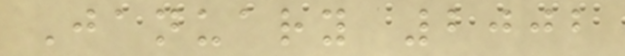January 2002
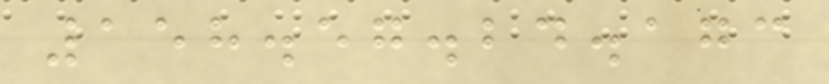158.57.24.173
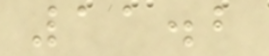11.2
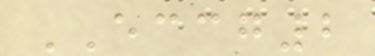ECCG2
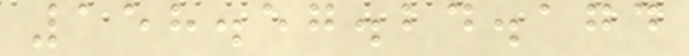158.57.24.174
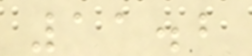11.2
